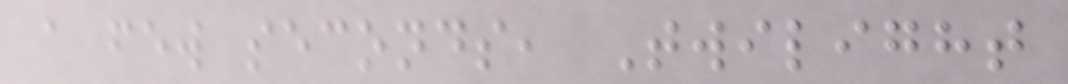a few seconds, Twilight
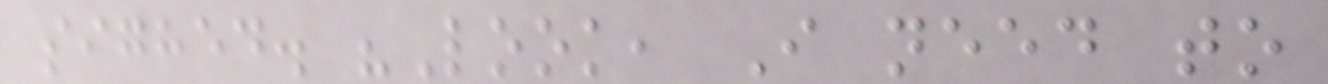sighed. "Look, I need to
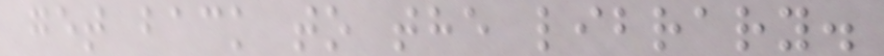get back to the library.
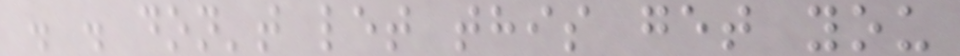. . don't let this get you
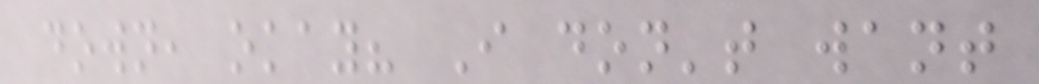down, okay? I don't want
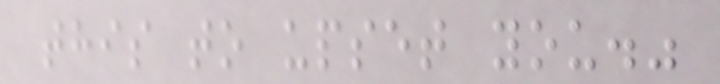this to upset you."
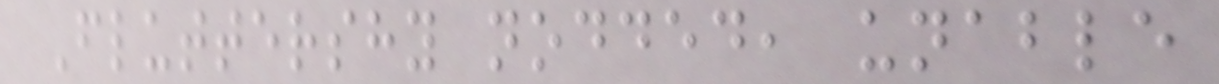Fluttershy nodded, unable
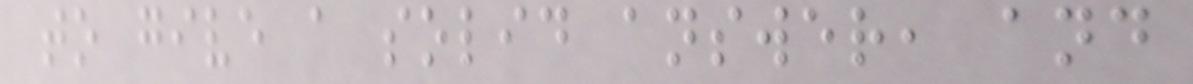to give a solid answer, and
